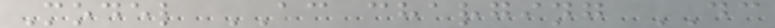Model AC charging DC
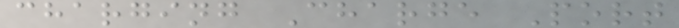charging Charge Port
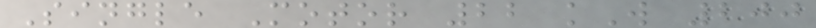Single Motor 22 kW 200
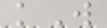kW
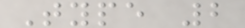Type 2
